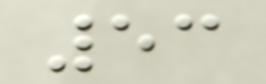53
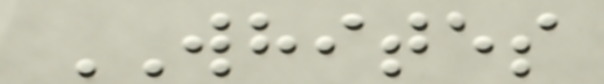WHITES
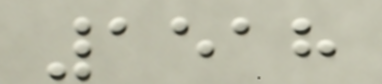1518
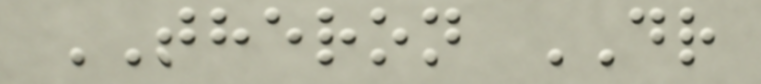THERON DR
